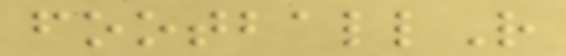footballR
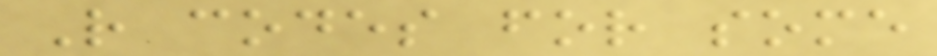R codes for some
